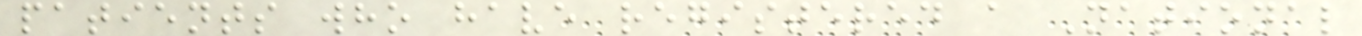patients who have registered a National
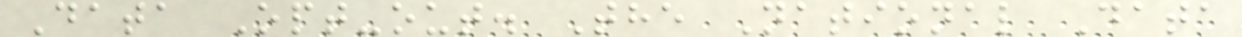Data Opt-out. The National Data
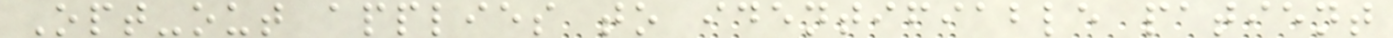Opt-out applies to identifiable patient
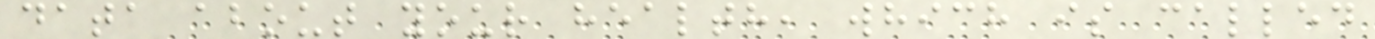data about your health, which is called
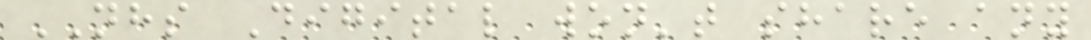NHS Digital won't share any
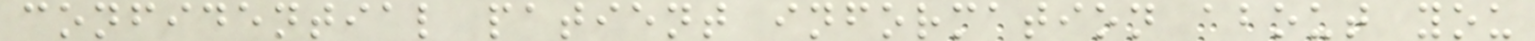confidential patient information about you
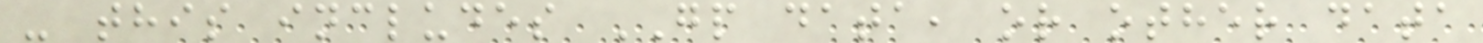- this includes GP data, or other data
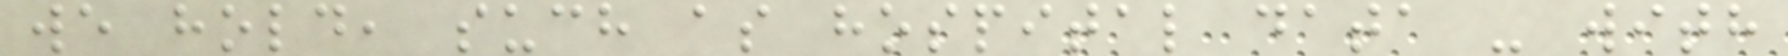we hold, such as hospital data - with
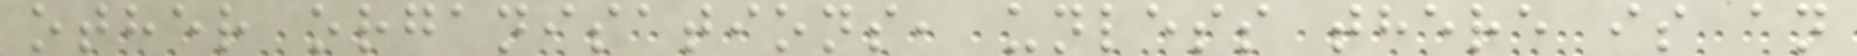other organisations, unless there is an
